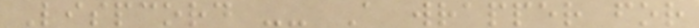Lispcord -- A wrapper for
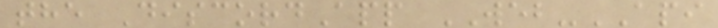the DiscordApp WEB-API
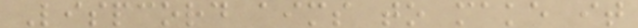Lispcord aims to make it
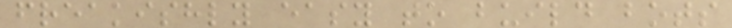freakishly easy to build bots
